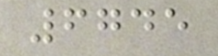6745
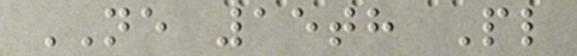NE 15th Pl
